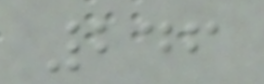246
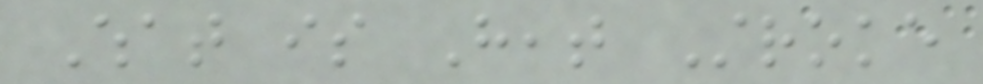What is Heat Stroke
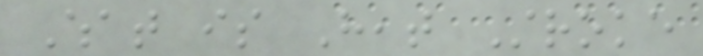What is Heat Stroke
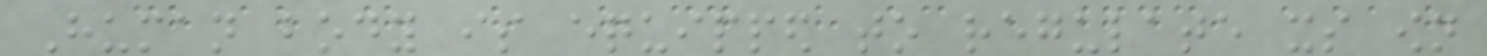Human body is equipped to regulate its own
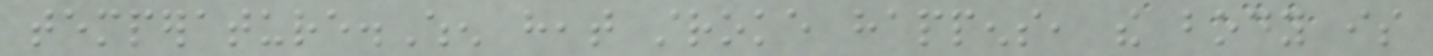temperature.When heat stroke happens, the body is
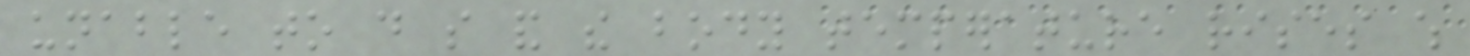unable to do so and the body temperature rises which
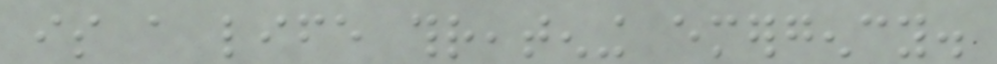is a life threatening emergency.
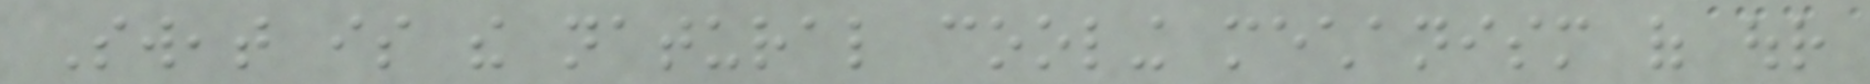Sweat is the natural cooling mechanism of our
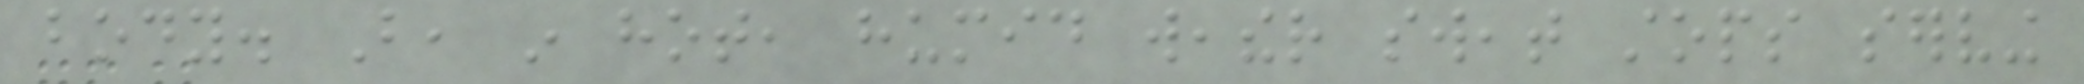body. But, in hot, humid weather sweat stops serving
